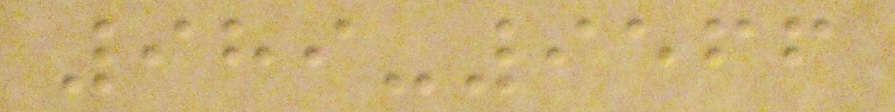989-9566
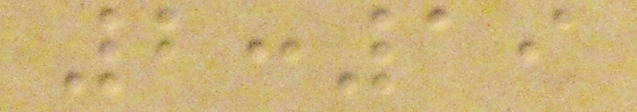2:19
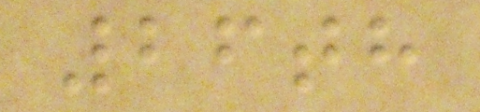26th
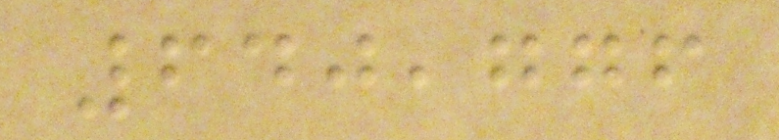640,776
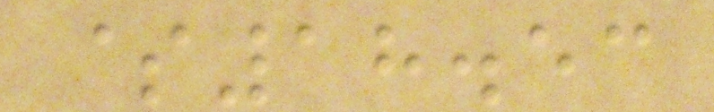$18.53
